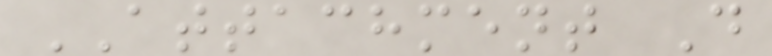ATTACHMENT D
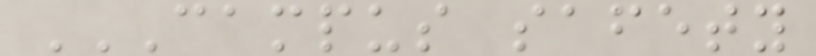CAMPUS SAFETY
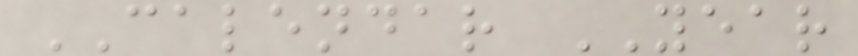CALENDAR YEAR
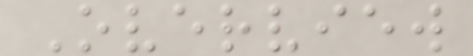Overview
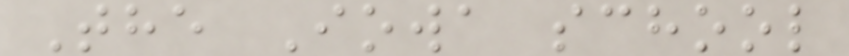The Iowa school
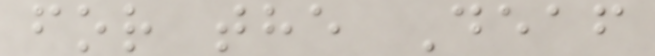for the Deaf
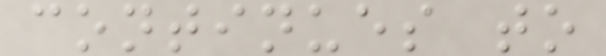continues to
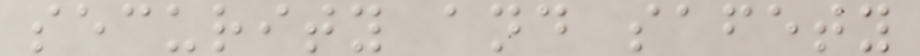security and safety
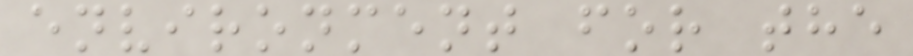environment for the
